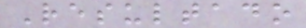Resultado
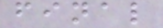final
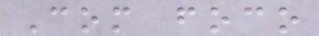Com foco
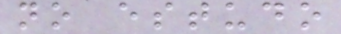no estudo
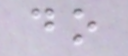do
